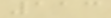113
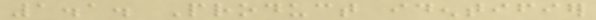1.1. Product identifier
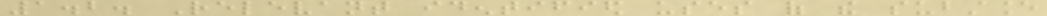1.2. Relevant identified uses of the substance
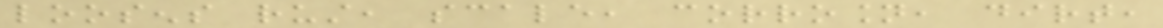loosens rust, scale, corrosion, dirt,
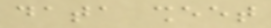data sheet
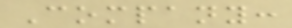Company:
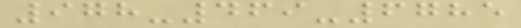978-469-6785
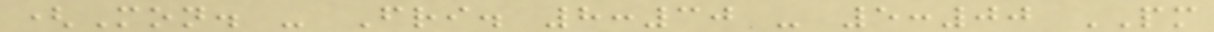(Mon. - Fri. 8:30 - 5:00 PM
